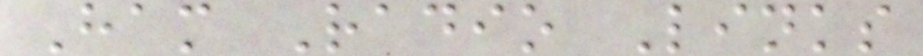Ham Radio Links
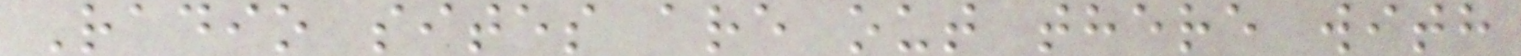Radio sites are out there with
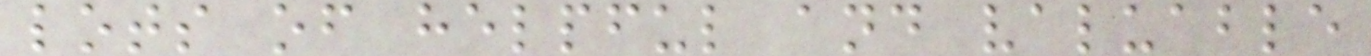lots of helpful and valuable
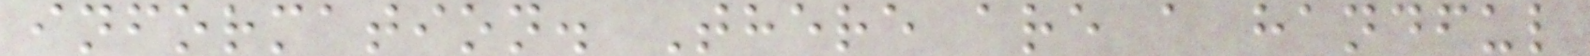information. There are a handful
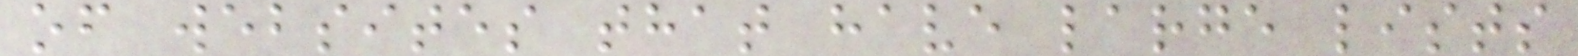of websites that have large lists
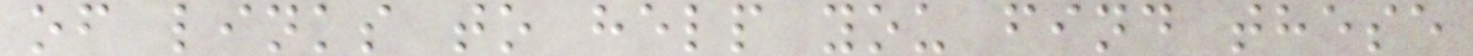of links to help you find these
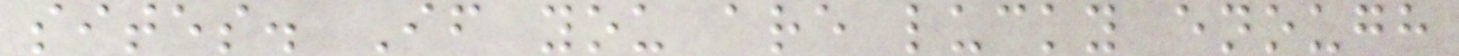sites. If you are lucky enough
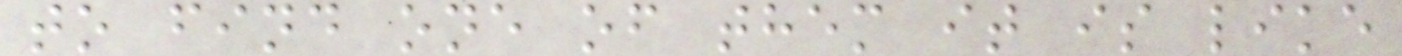to find one of them it is like
